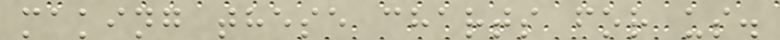making these charts for us.
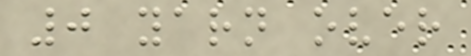0 yarn over
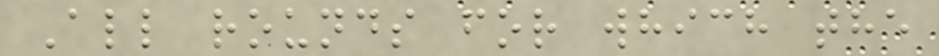All rounds for which the
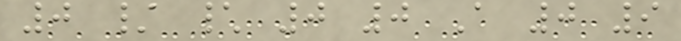0 / \ 0 0 A 0 9
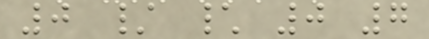0 / \ 0 7
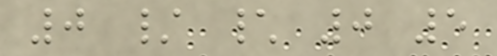0 / \ 0 5
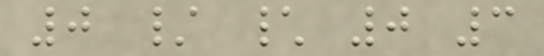0 / \ 0 3
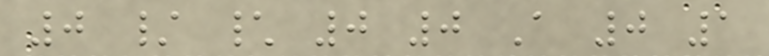0 / \ 0 0 A 0 1
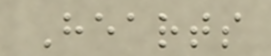Hearts
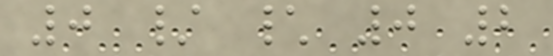0 / \ 0 2
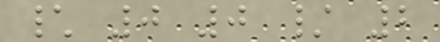\ 0 0 / 2
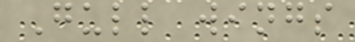Gull wings
